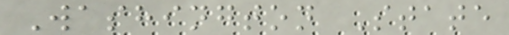Washington State
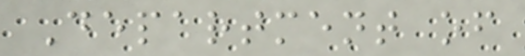Department of
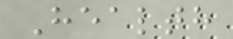Health
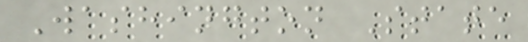Washington State
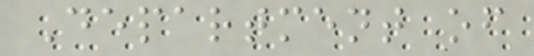Department of
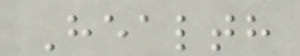Health
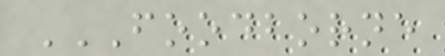FOODBORNE
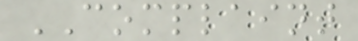COMPLAINT
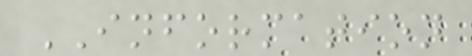INFORMATION
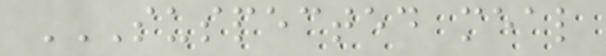SUSPECTED MEAL
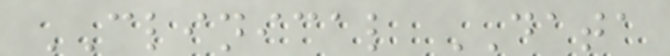CLINICAL DATA
